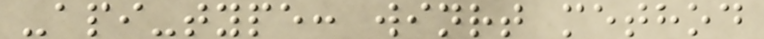-api-type: winrt method
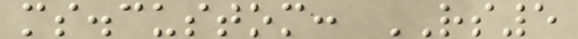ms.custom: RS5
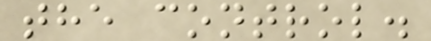the control.
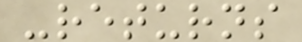-returns
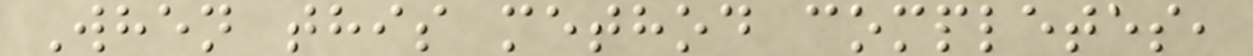When this method completes,
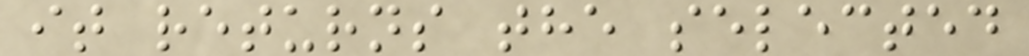it returns the selected
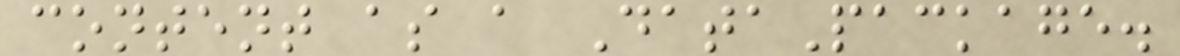content as a DataPackage.
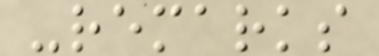-remarks
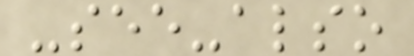-see-also
